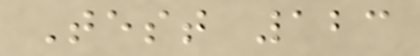Test 123
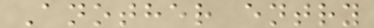Another entry
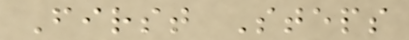First Steps
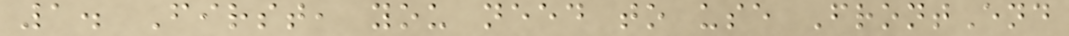1. First, you need to use FrontEnd
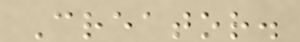Creator.
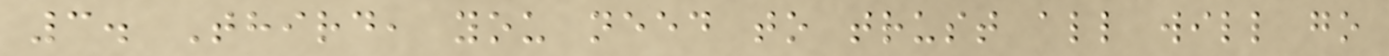3. Third, you need to trust all will go
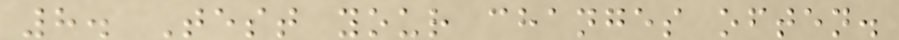8. Test your changes often.
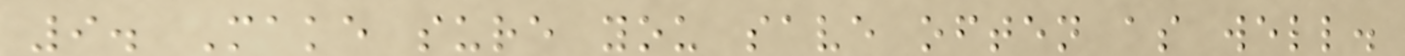9. Make sure you save often as well.
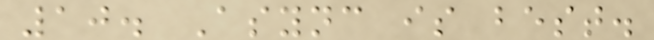10. Async is best.
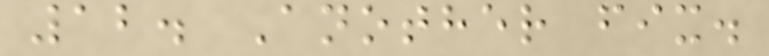12. Another fix.
